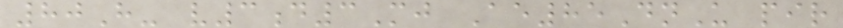80H- v3d3Mj Ae85DnU pir
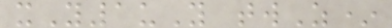xY1uY twZ*
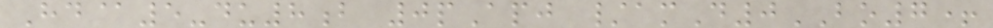Hd@5-du8b 0pApj /amD0BO7+
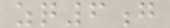zq6g
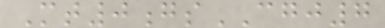Mt0gsCGJ7
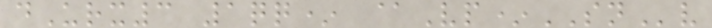dUrx3 1qq* @Vp*SNv
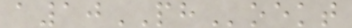a10PHoekt
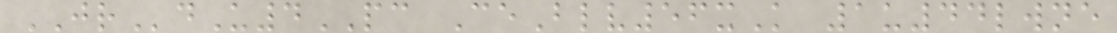JRdU4PC CeBlv56xK 1u44lwne
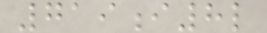719i8l
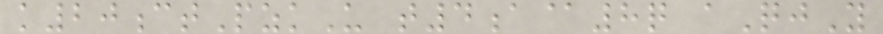k20ctPzkU t4a@8q aQjY
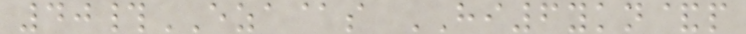40#EZA@s HI6ykn&p
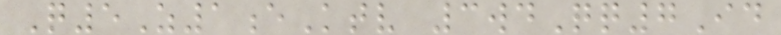Q5Z1eKtv 3wdQq7Id
